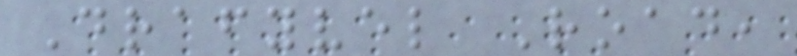Drafyvel Road,
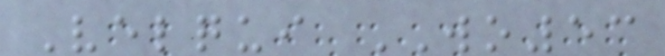Velqui WO53
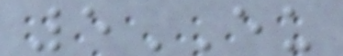5EU
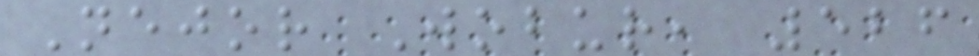Nejor Wobur, 526
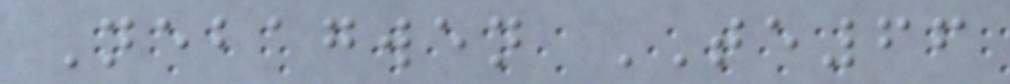Nebagwen TE66
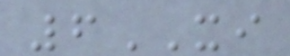6XI
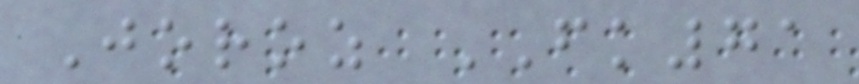Joroz FK71
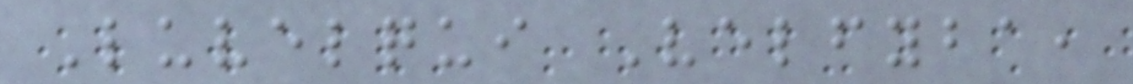Luvelqui Velfyba,
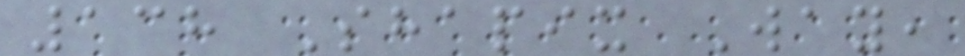138 Shapix Way,
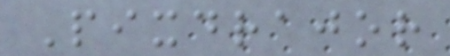Pixdrajor
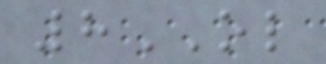8OL
